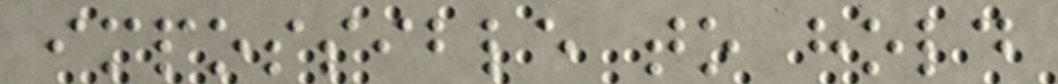impossible to hold
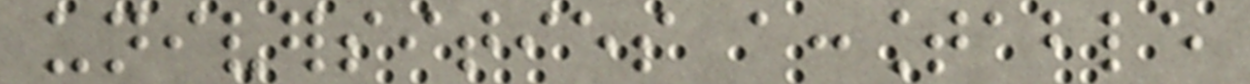universities accountable
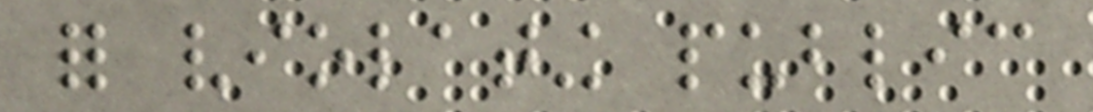for violating public
